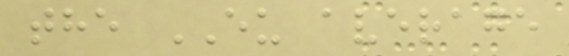the EU average
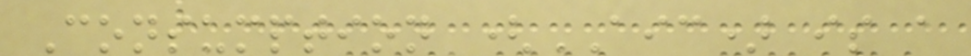Consumption (AIC) is a
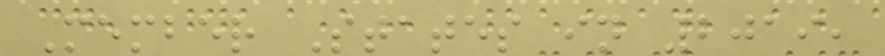Member States in 2019,
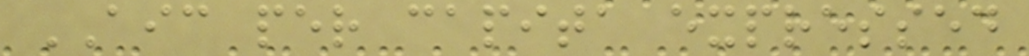AIC per capita expressed
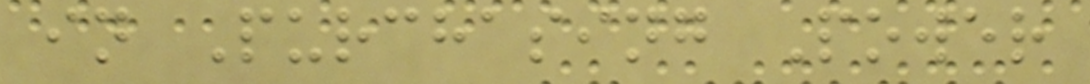in Purchasing Power
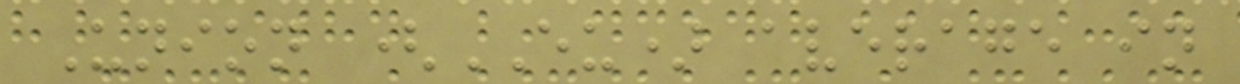Union (EU) average in
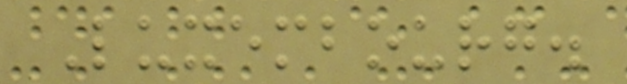Luxembourg.
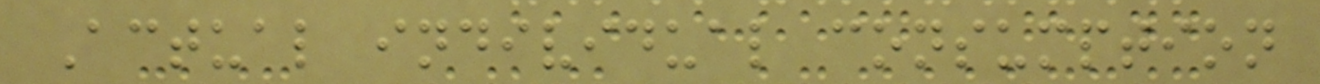Actual individual consumption
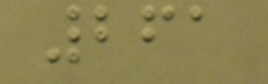261
